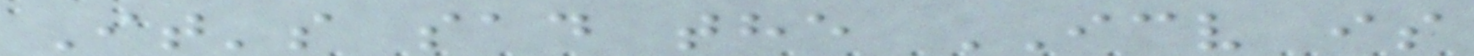It's sad the ICV is
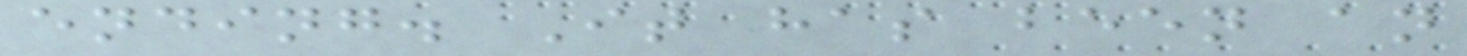ending. It has been an
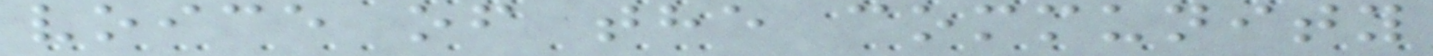voice of the community
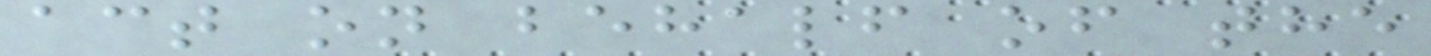act on behalf of the
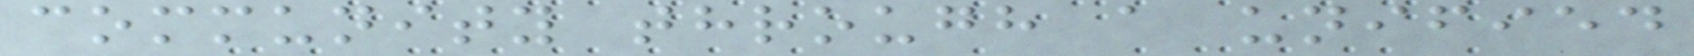community through a unified
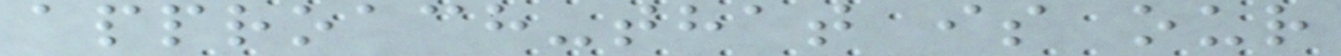approach-that is our
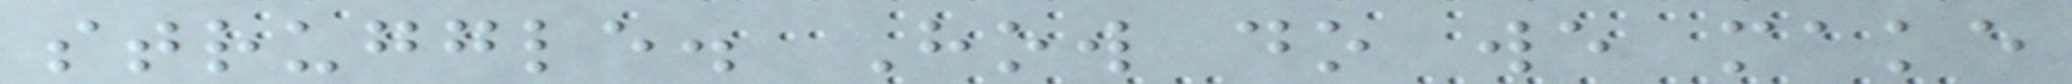struggle. How do we make
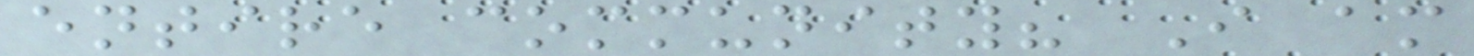entire community? I am
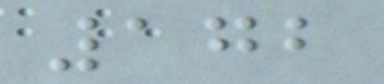172
